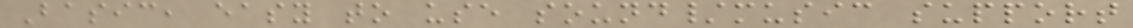Basic, easy to use sound/music support
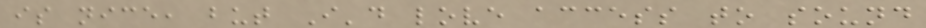is nice, but I'd love access to sound
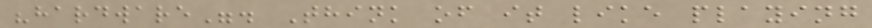"hardware". Think of it like playing
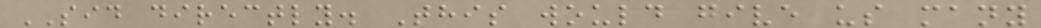SID directly. This would give us many
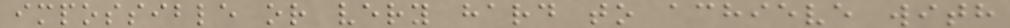impossible or very hard to achieve with
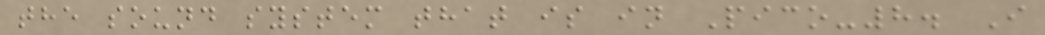the sound system that is in Pico-8. I
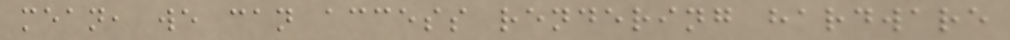mean, we can access rendering hardware
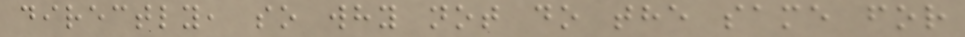directly, so why not do the same for
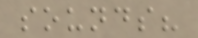sounds?
